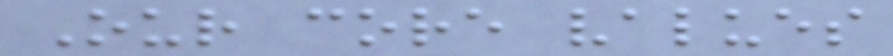Our core values
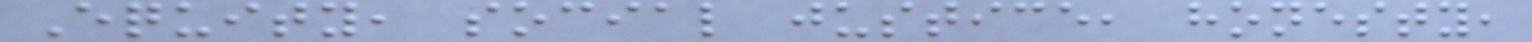Equity, social justice, honesty,
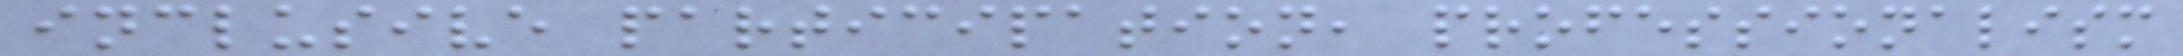inclusive participation, professionalism
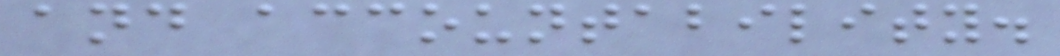and accountability.
